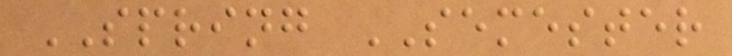SPRING SEMESTER
